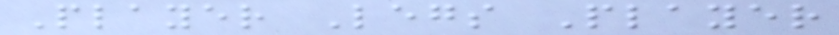Player Legs Player
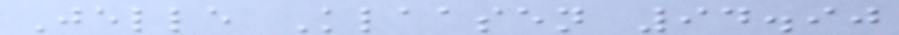Jelle Klaasen 94.90
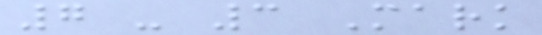7 - 3 Mark
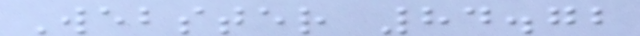Webster 84.72
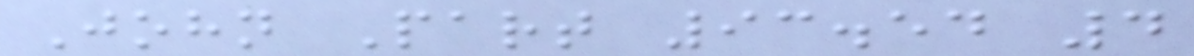John Part 93.54 4
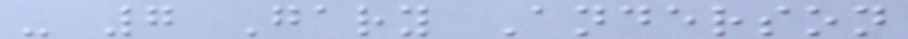- 7 Gary Anderson
